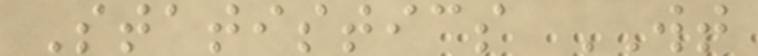Statistics WT
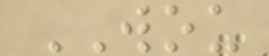WOU
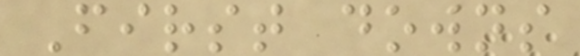First downs
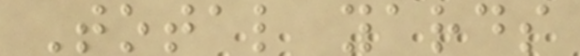Total yards
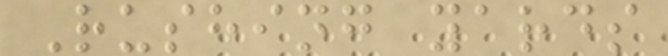Rushing yards
